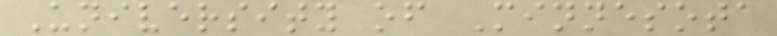University of Minnesota
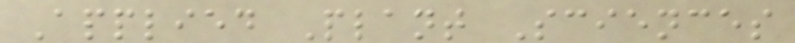Applied Plant Sciences
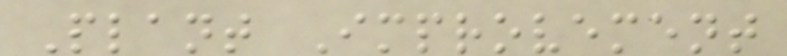Plant Improvement
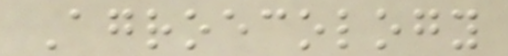Agroecology
